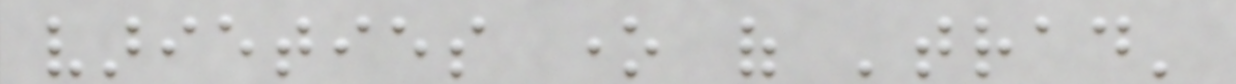varieties one of 'trad'
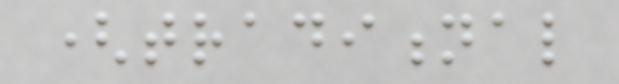(traditional
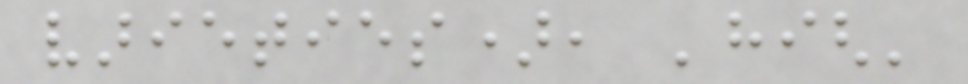varieties), 'high'
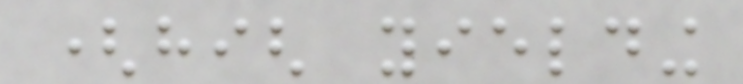(high yielding
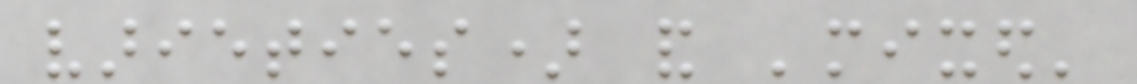varieties) and 'mixed'
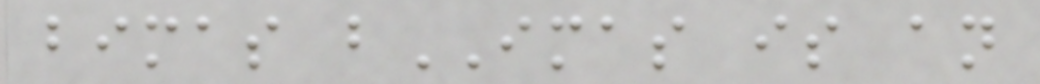bimas bIMAS is an
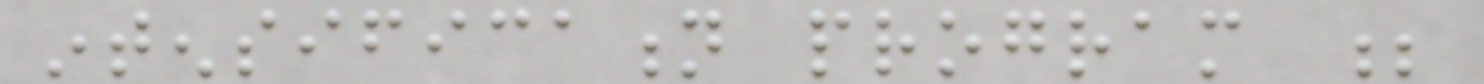intensification program ;
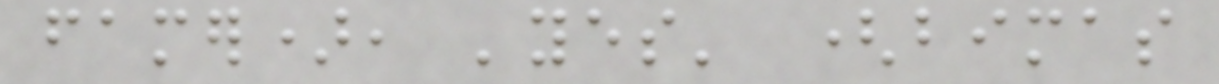famer), 'yes' (bimas
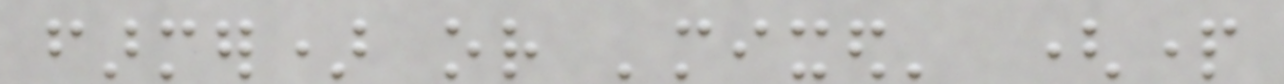farmer) or 'mixed' (part
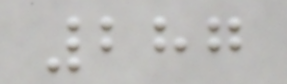287
